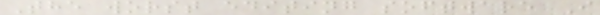The worst editing software I
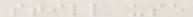still use
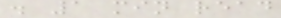. 1 min read
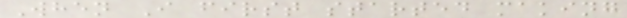When I first started making
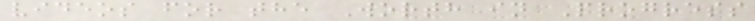videos for the Worth in Progress
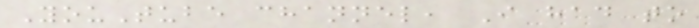YouTube channel, I had to
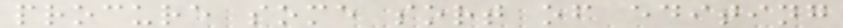procure some sort of editing
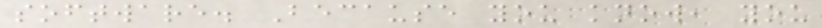software. Because you know, you
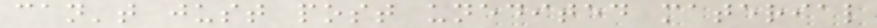can't just post unedited material
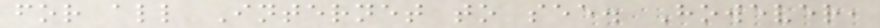for all Internet to see. However,
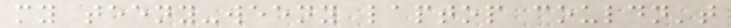my teeny-weeny laptop couldn't
